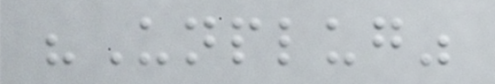"Unplug"
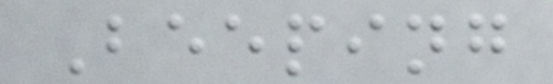Beeping
